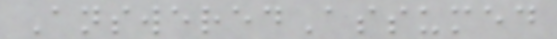AnsweredAssumed
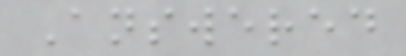Answered
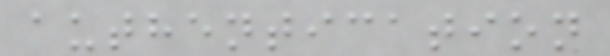authentication
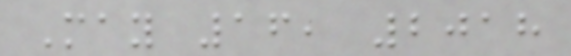May 16, 2018
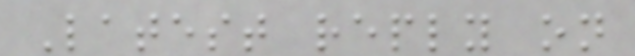Latest reply on
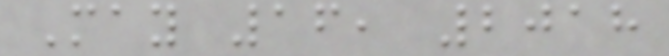May 16, 2018
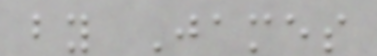by James
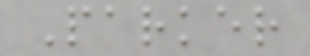Parker
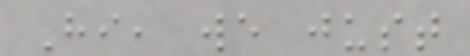Hi, we just
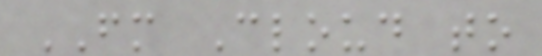FM Cloud to
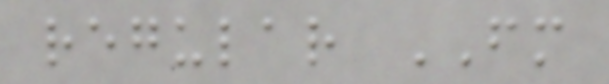regular FM
